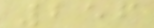256
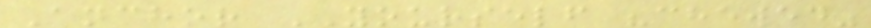Anchor YOURSELF "chewed"
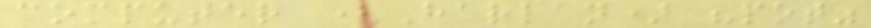computer (Harlan) "pot"
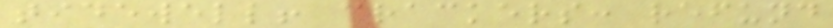tidewell! crackers: refund
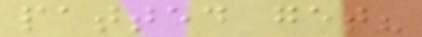patted get?
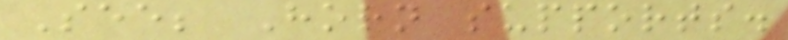See; Horn supports.
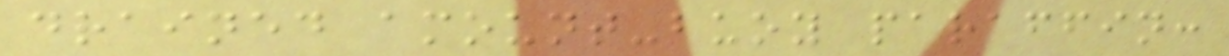drained amount-buoy paraffin:
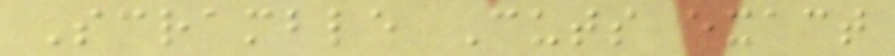Scramble Cuts exact
